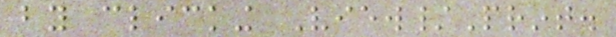by clicking View/Print.
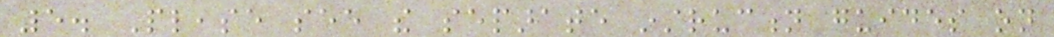5. Please see the separate instruction guides on
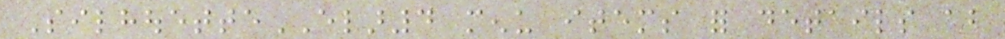SilhouetteELAR4 menu items for details about
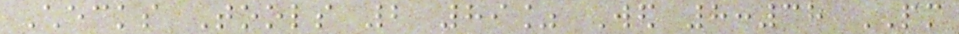Checks Tools 2 89% Wed 8:38 PM
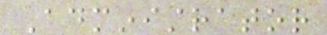Administrator
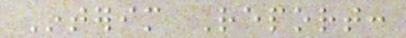Interim Report:
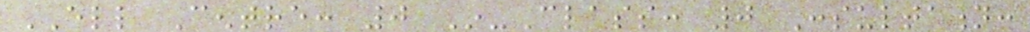ELL Centre: 0 In-Class: 0 Consultation:
